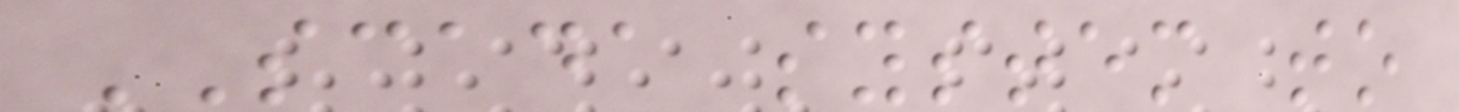SCADA system to
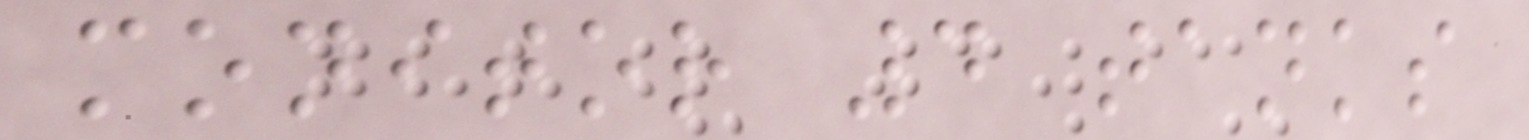monitor 4 tanks
